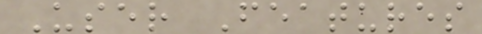User Features
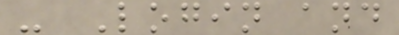- Login and
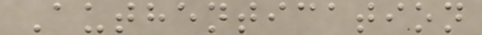Authentication
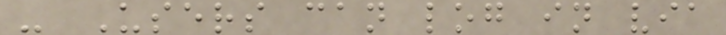- Users can log in via
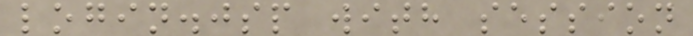login.jsp with session
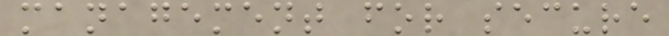management for secure
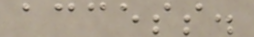access.
